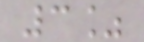3%
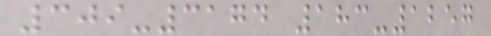309-3174 183-1257
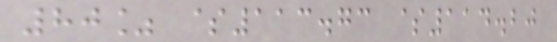80% $113.73 $114.20
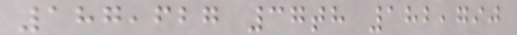187,627 37th 182,790
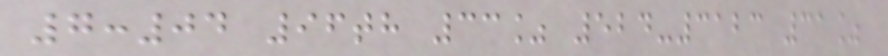7:04 96th 33% 524-3123 31%
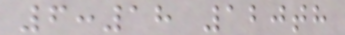6:18 120th
